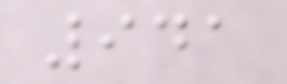941
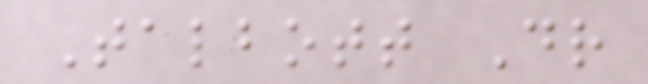Talbott Dr
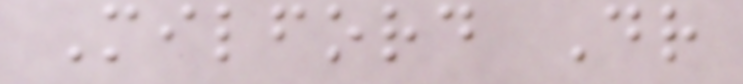Milford Dr
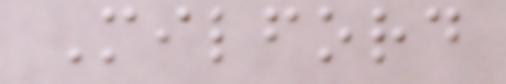Milford
